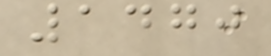1470
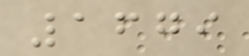1679
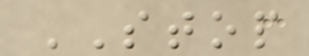STOP
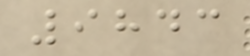9843
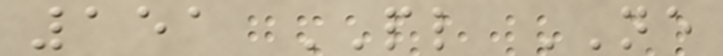151 PL NE
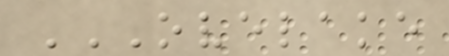OVELAKE
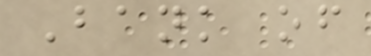Bank of
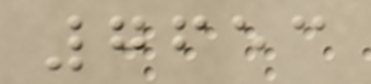7653
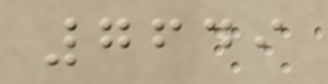7649
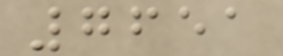7651
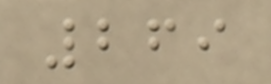269
